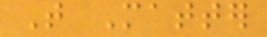That Matter
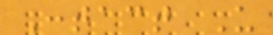Contact Us
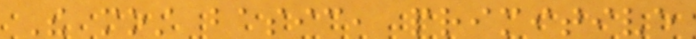The most basic, primitive
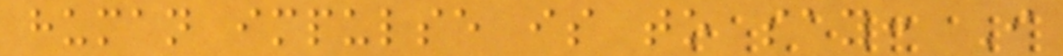human impulse is to say: I
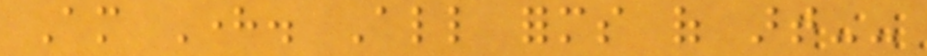Am Here. All forms of art--
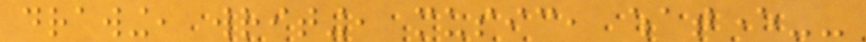drawing, writing, music, whatever--
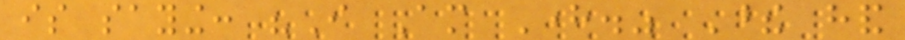is saying: "I Am Here." These hand
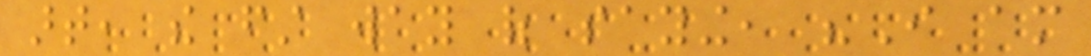art, the first way of saying, "I am
